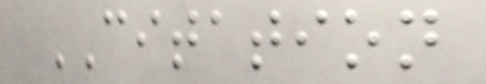CITATION
